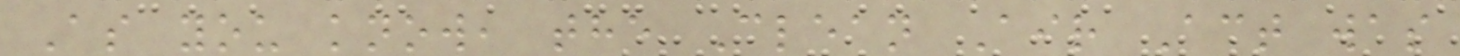As you know, the Clean Air Act was
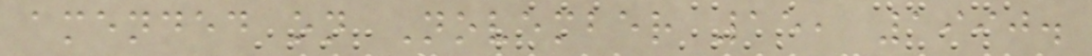amended on November 15, 1990.
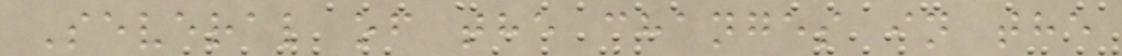Several of the changes in the
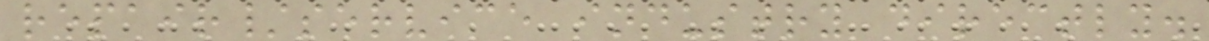repair/service industry directly.
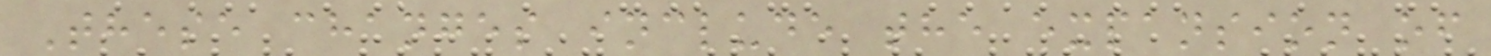These changes include the expansion of
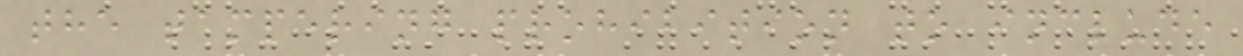the tampering prohibition to include
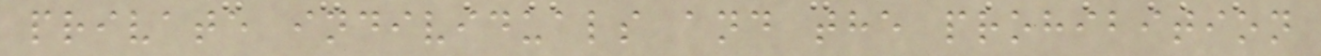private individuals and the prohibition
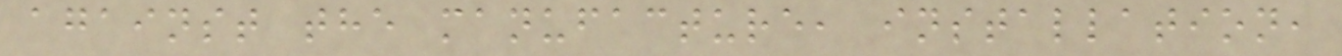against the manufacture, installation,
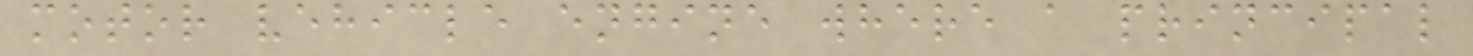motor vehicle engine where a principal
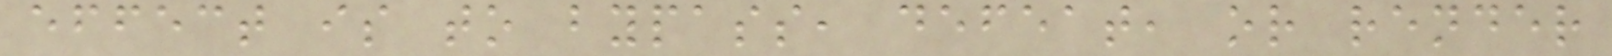effect is to bypass, defeat, or render
